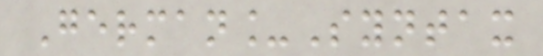German_Syntax
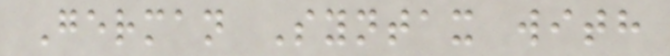German Syntax with
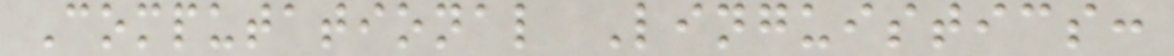Computational Linguistics:
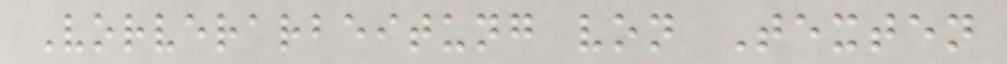Vorverarbeitung von Texten
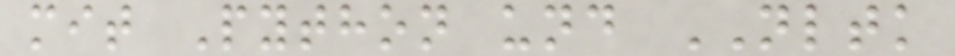mit Python und NLTK
